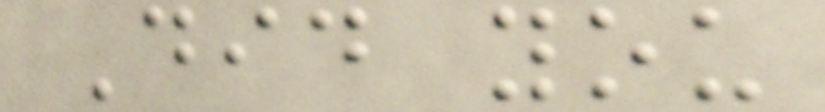Did you
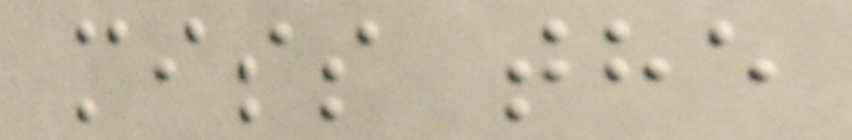miss the
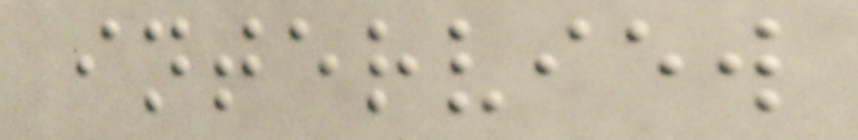interview
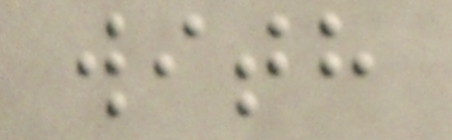with
